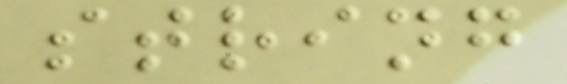string
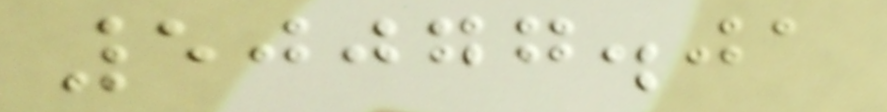50077.01
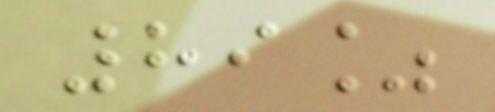89%
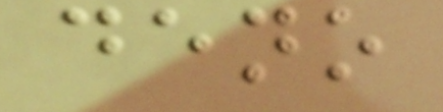deno
